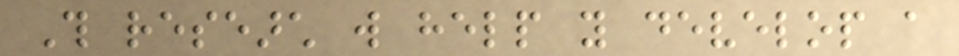This research will help you develop a
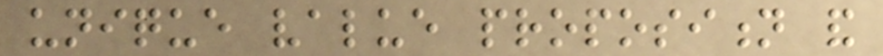unique value proposition and
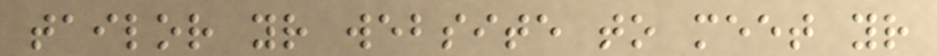tailor your website to meet your
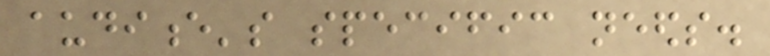audience's specific needs.
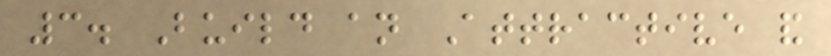3. Build an Attractive and
